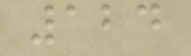124
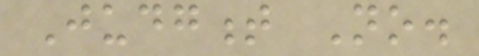Judgment No.
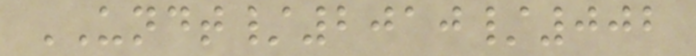UNDT/2010/002
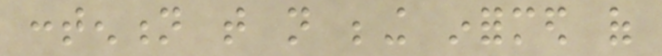contention that not being informed of
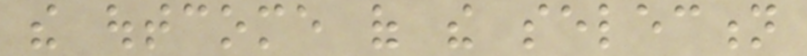the outcome of the selection
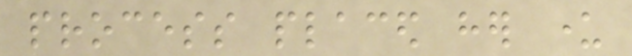process placed her under
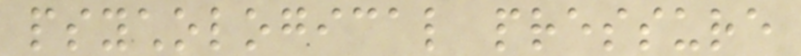psychological pressure
